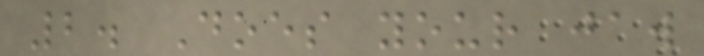2. Does your jaw
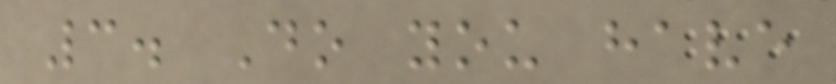3. Do you have
